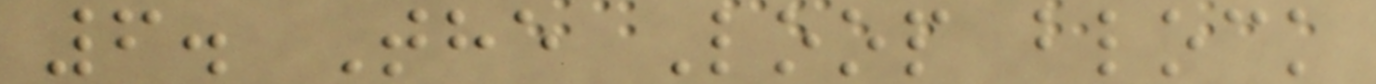6. The Loop block
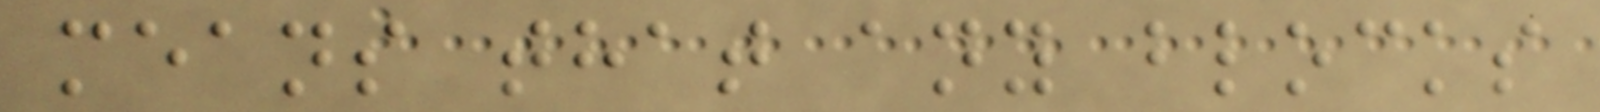means that any blocks
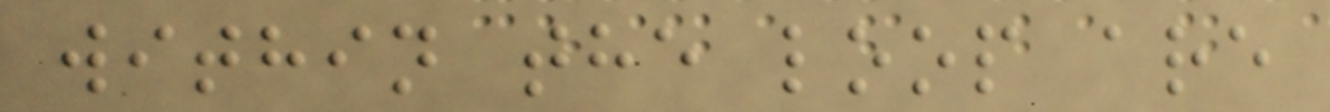within the loop are
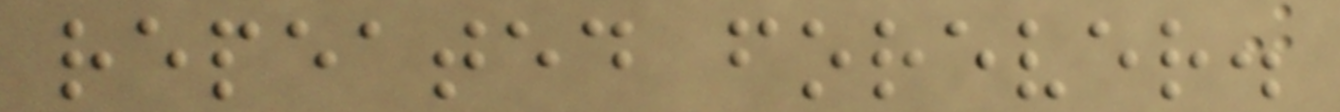repeated forever.
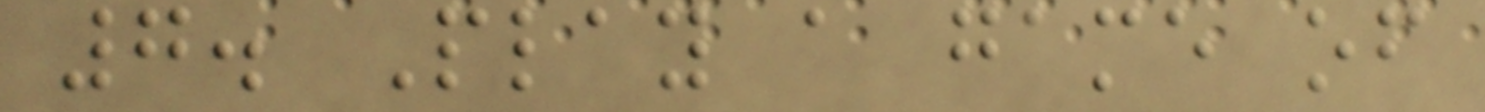7. Play a game of
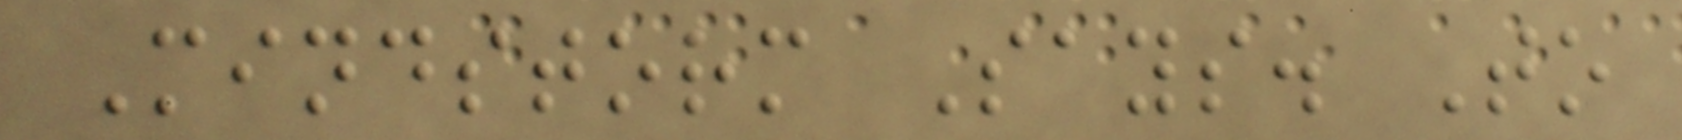Mindstorm Says. To
